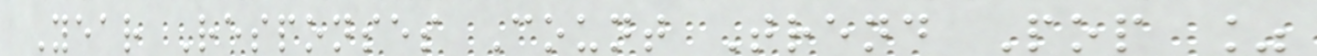Year Responses Count Trend Pop %
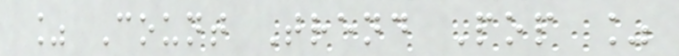% Count Trend Pop %
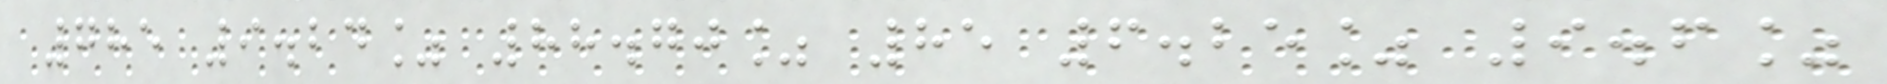785 9.24% 88.70% 85 6.25% 9.6%
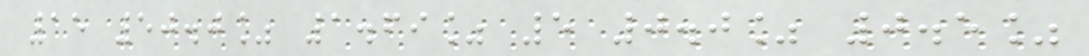15 50.0% 1.69% 5 0.0% 0.5%
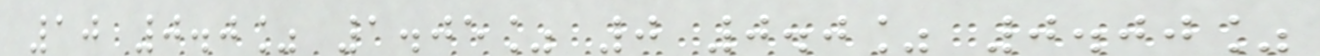10 0.0% 1.05% 0 0.0% 0.00%
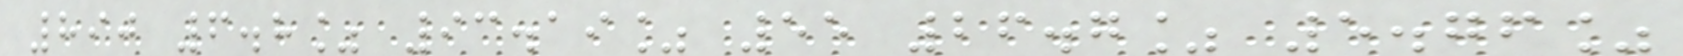890 6.8% 93.19% 55 26.7% 5.76%
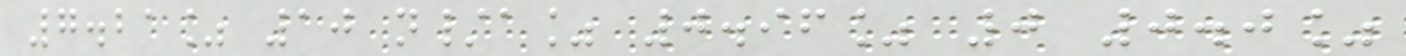7.21% 10 n/a% 0.96% 0 0.0%
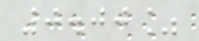0.00%
